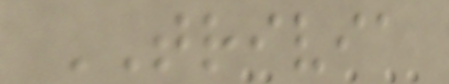TRIVIA
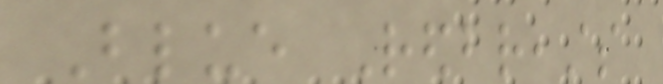Blue Redbreasts
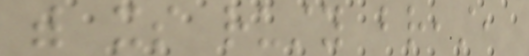with its rusty breast,
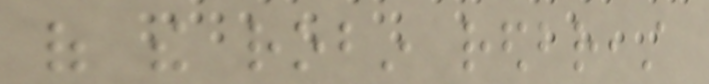of the robin redbreast
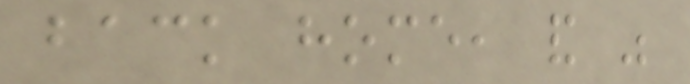back home, and was
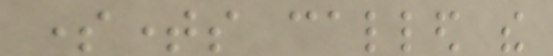sometimes called the
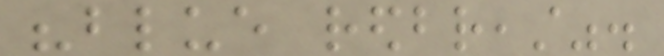"blue redbreast".
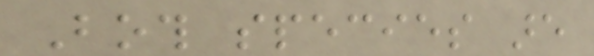Both species are
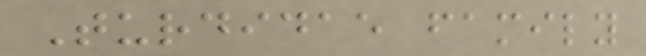Turdidae family
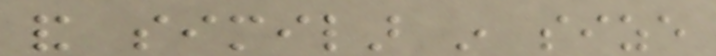and similar in size
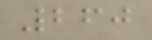260
